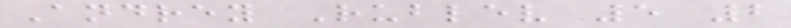Andrey Rublev 5 2
